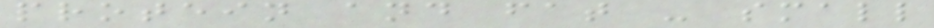protein and fat - small
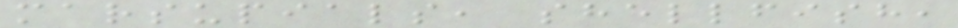marsupials, shellfish,
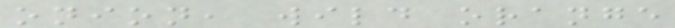onion, wild orange
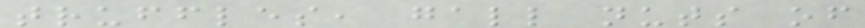truffles, gall nuts of
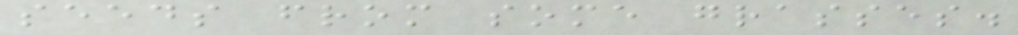seeds from some grasses.
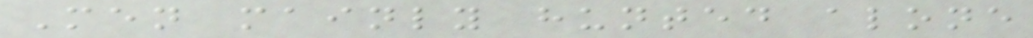Men mainly hunted alone
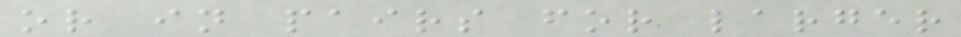or in pairs for larger
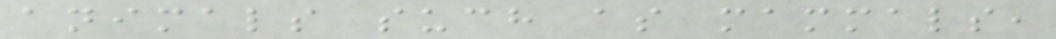animals such as mammals,
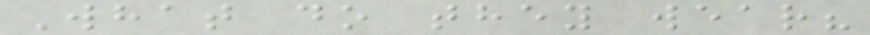What do they wear?
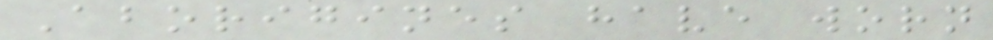Aborigines have worn
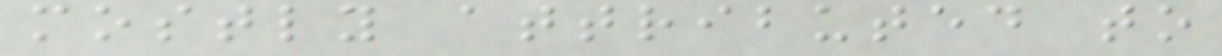mostly attributed to
